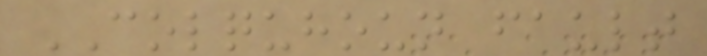COLQUHOUN fault
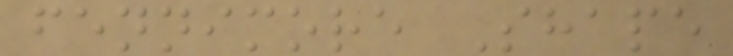fennimore Shape
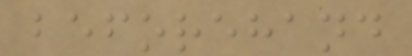beforehand
